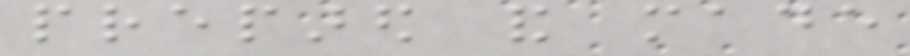prepared and made
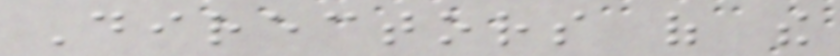Directors of the
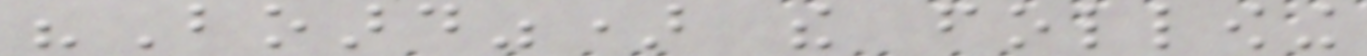"Board") the following
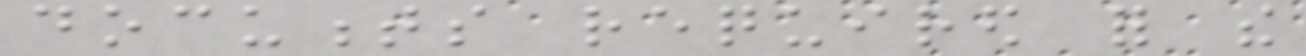documents required for the
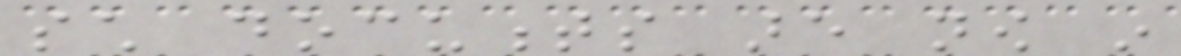such documents are now in
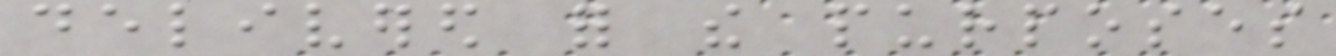delivered for the purposes
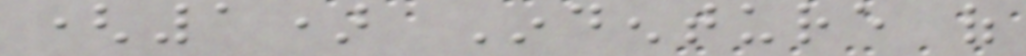(1) Indenture of
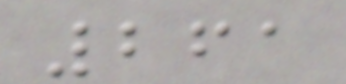261
